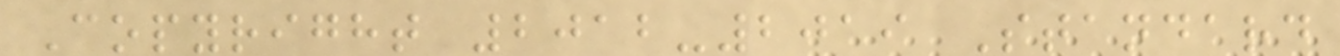Copyright 2012-2019 Standard
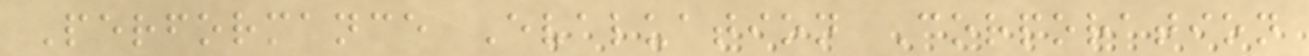Performance Evaluation Corporation
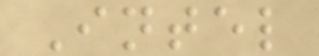Intel
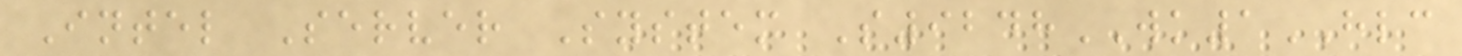Intel Server System S9248WK1HLC
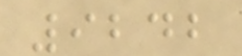9242
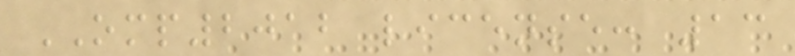OMP2012 license: 13
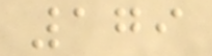179
